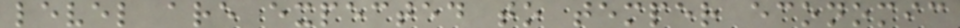level are expected to temper economic
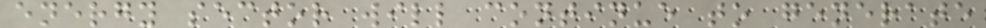energy sector will continue to generate
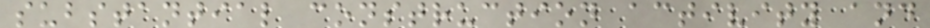substantial construction activity and
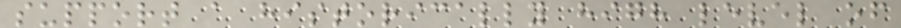support a historically high level of
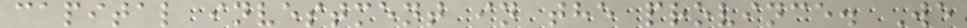capital investment in the province. We
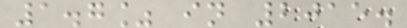1.7% in 2015.
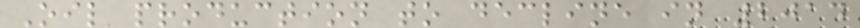Oil production to decline in 2014
